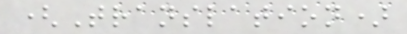(Translation)
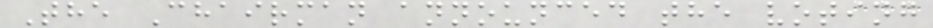The Chairman announced the voting
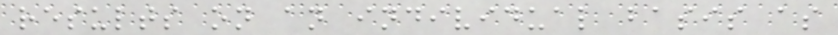results on an individual basis as
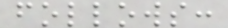follows:
